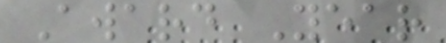Award Year
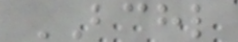BCHL
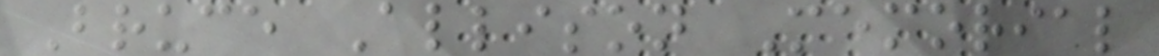Bruce Allison Memorial
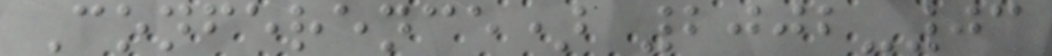Conference) 2002-03
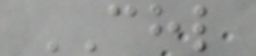CHL
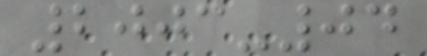2003-04
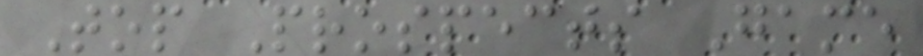Top Prospects Game
